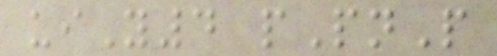uiY4 pPnP
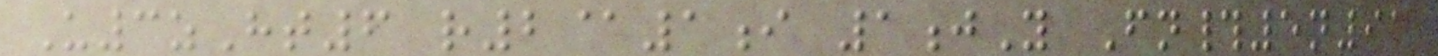U3zHt6 r2@1i 1jY Fn#5n91
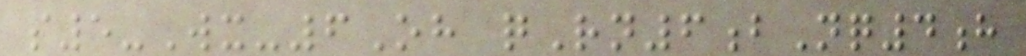s5-Wx-6Oh qRn6bNq4h
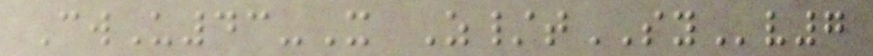CwU43-X Z/tSYv7
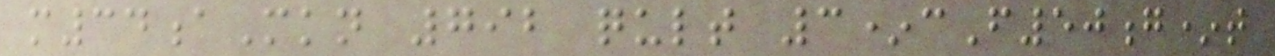m34aMkn 792 qult 3*cF50g*t
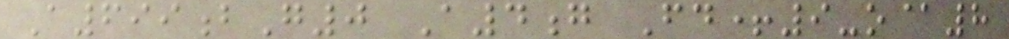A699bG0 A4g Fd+9-o@8
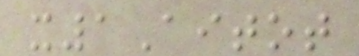x1Aitot
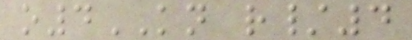o4KN r/4
